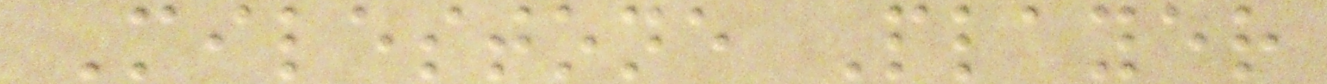Milestone Player
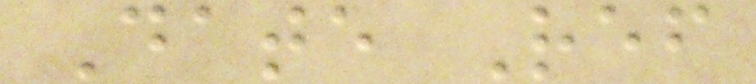Date Ref
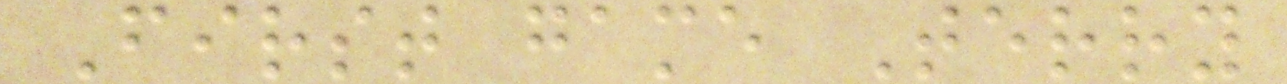First game Terry
